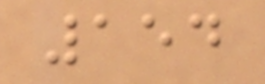154
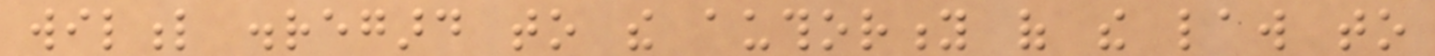wilful disregard to the authority of the law to
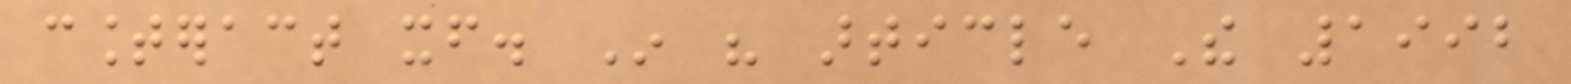counteract itself. In his article The 1992
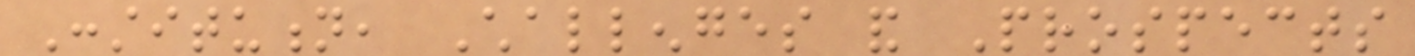Constitution, Challenges and Prospects
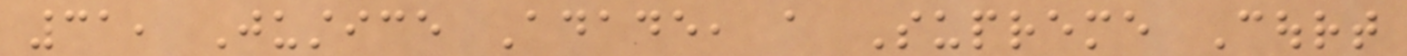31, Justice Adade, a Supreme Court
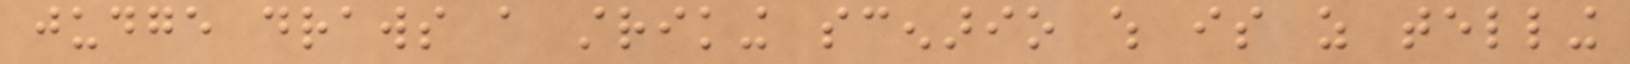judge draws a striking scenario which is as telling
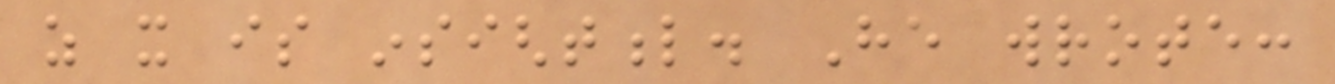as it is insightful. He wrote:
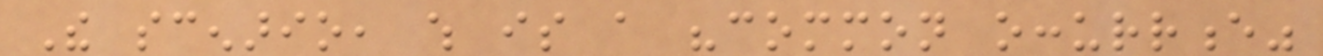The scenario, which is a "common occurrence"
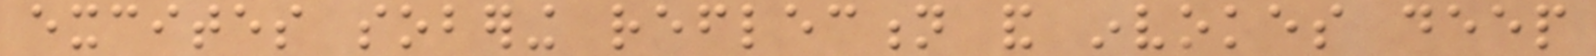excites sobering reflection and invokes deep
